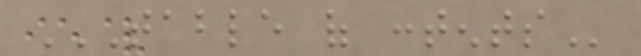TABLE OF CONTENTS
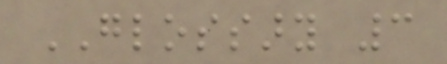GLOSSARY 3
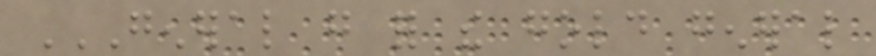GENERAL GO FOR THE GOLD GENERAL
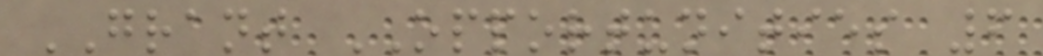GRANT OPPORTUNITIES 6
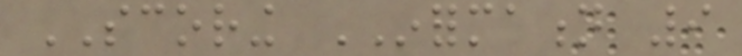SCORING INFORMATION 9
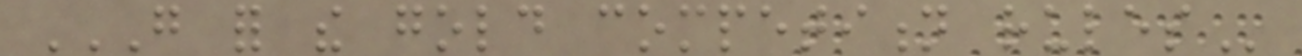GO FOR THE GOLD COMPETITION RULES
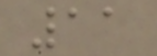11
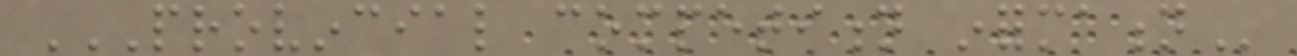PROVINCIAL COMPETITION INFORMATION
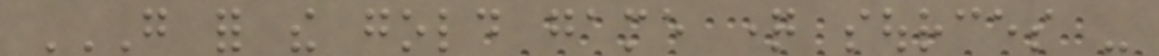GO FOR THE GOLD GAME QUESTION SOURCES -
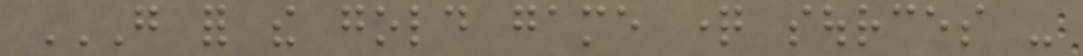GO FOR THE GOLD GAME QUESTION SOURCES -
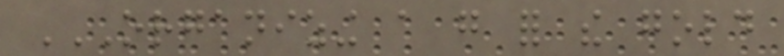ORGANIZING A GO FOR THE GOLD
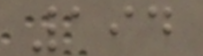194
